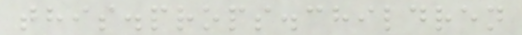this.props.children
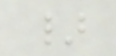}
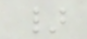}
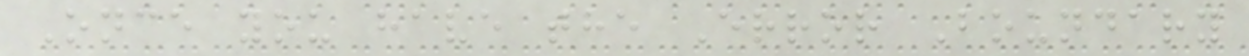Once you have the Error Boundary
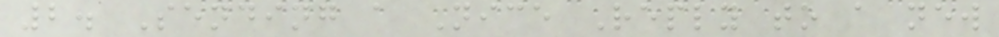2. Sending a Nice Reply to a new
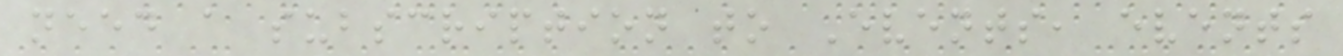need a subscription to Events, events
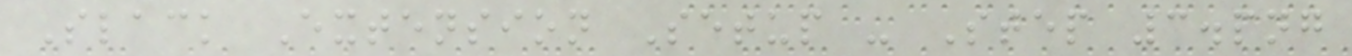Slack Extension Setup - Step 3.png
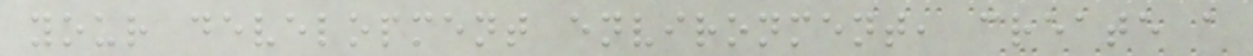your development environment, create a
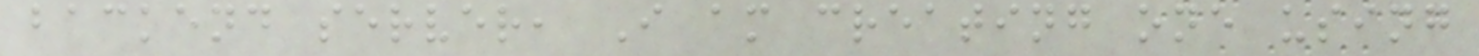backend server, I am creating one using
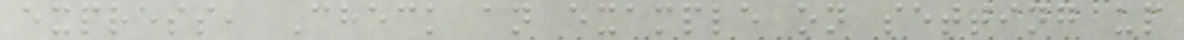express, Check an example on setting up
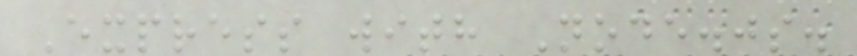Express with Node.js.
